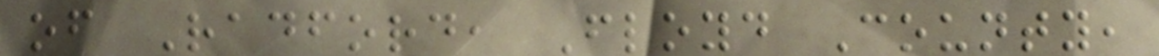of Radford, Floyd County,
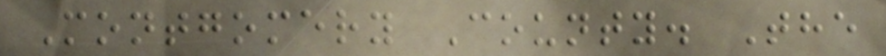Montgomery County. The
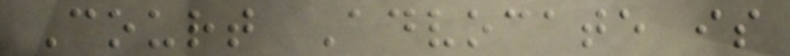Court Advocate is
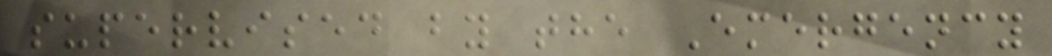supervised by the Emergency
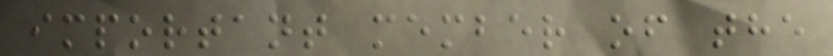important member of the
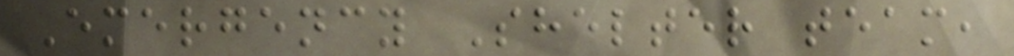Emergency Shelter team,
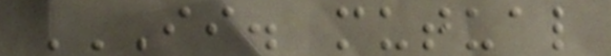II. MUTUAL
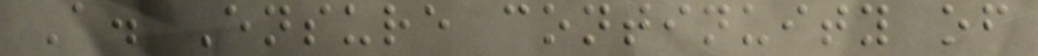A. Ensure continuity of
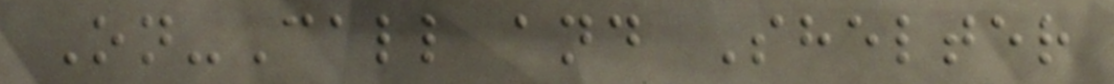On-Call and Shelter
